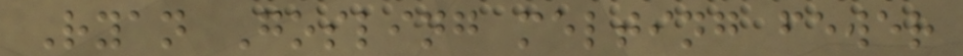Ryan Gosling melting fewer
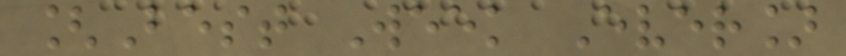[Best Week Ever]
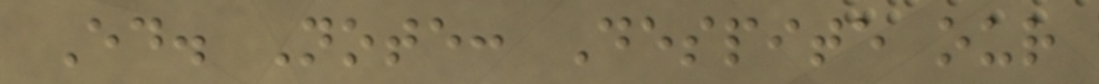Ed. Note: Despite our
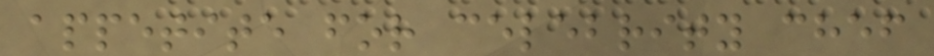appetite for celebrity chef
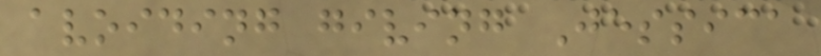avoiding giving Jessica
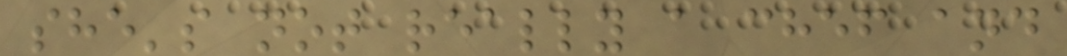she's not really a chef and
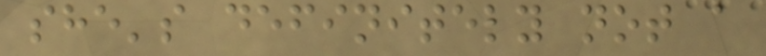she's definitely not a
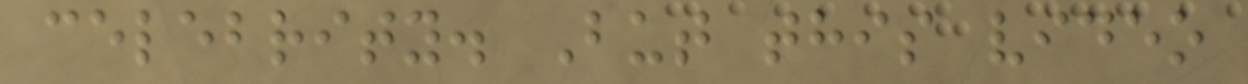celebrity. But this video
